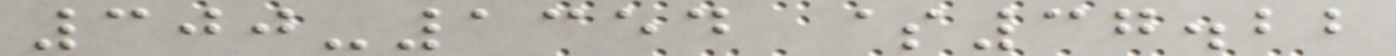300-1354 $37.22
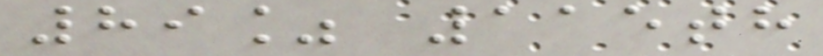89% 115th
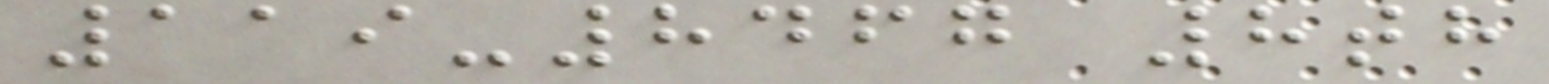119-8467 8th
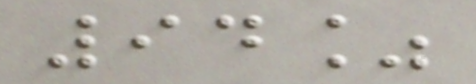94%
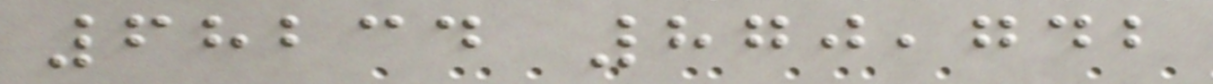68234 870,742
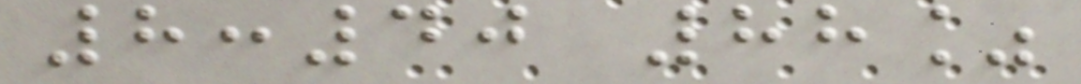8:40 88%
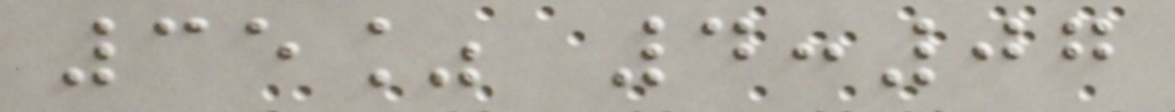35% 4:07
